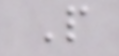P
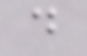d
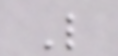L
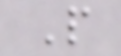P
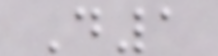D1
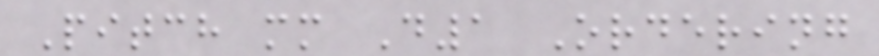Pitch mm D1 Ordering
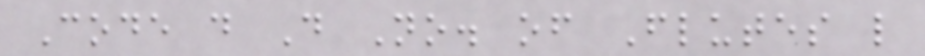Code d D No. of Flutes l
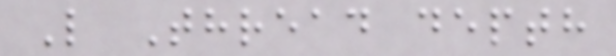L Thread depth
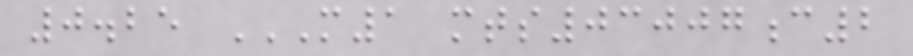0.25 M1 MTS03007C2
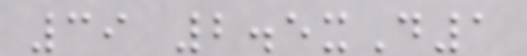39 2.5xD1
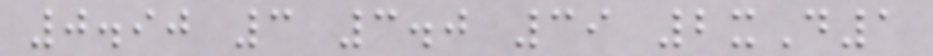0.90 3 3.0 39 2xD1
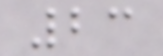23
